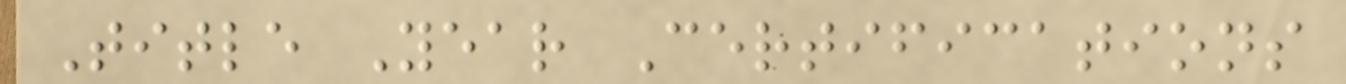Title Year Certifications
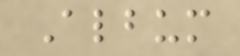Album
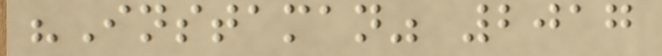"Instaman" 2017
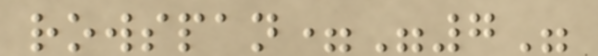rowspan="7"
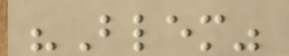"Blem"
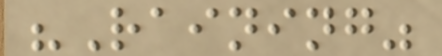"Raining"
